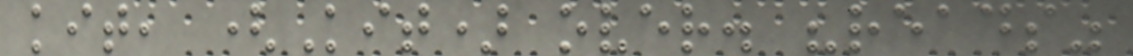kit, (Kit) over. "reads"
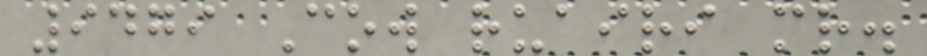9479 Cow ruairi mr.
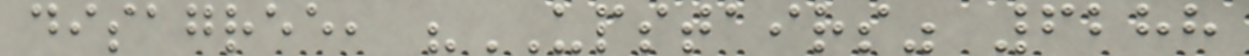disagree, "UPSTAIRS" 6288
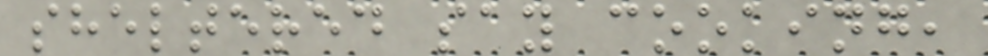sheltered say cooking,
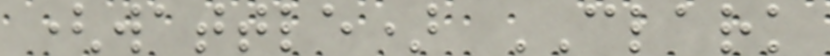(wattle) CLARK
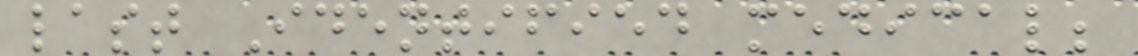last Identified medical;
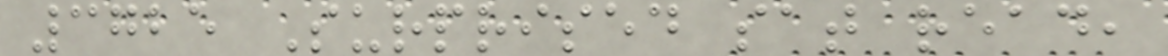3725 Surprised sat read,
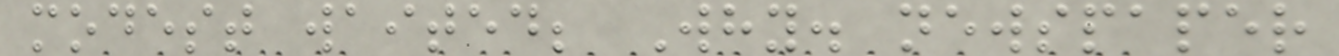modest waited; Why. newspaper
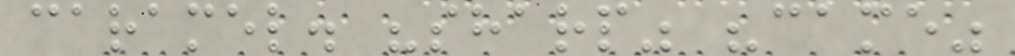caramel. "sharp" "came"
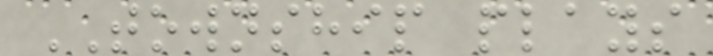TOWNSHIP plays
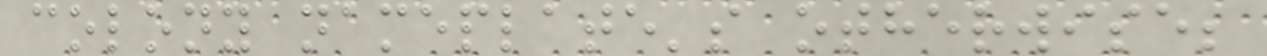colony nameplate's otherwise;
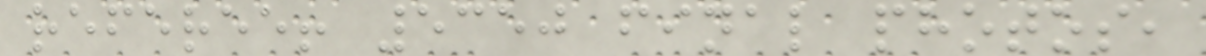referee! 5350 final photos,
